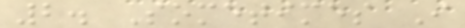2. Sometimes I
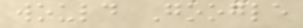would Google
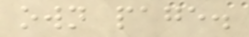own page.
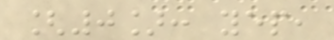[0]: yep,
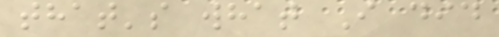that's what I did
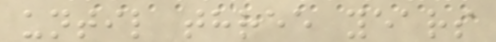until three years
